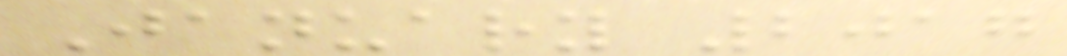January 2017
